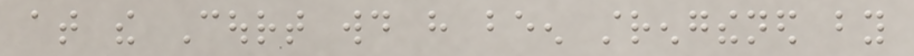at the Court would have been strengthened by
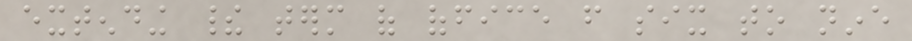extending their term of office from six to nine
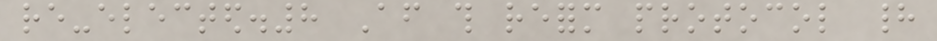re-elected.8 After this reform protocol had
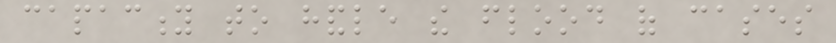capacity to handle the flood of cases
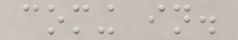coming in.
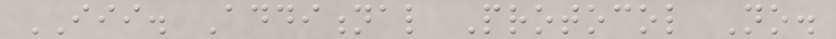III. Additional Protocol No.
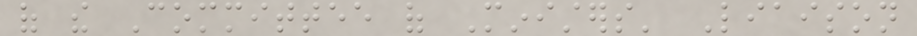of the Committee of Ministers' Liaison
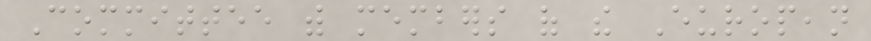Committee with members of the European
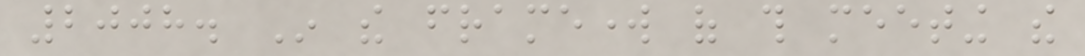2008. In the framework of this meeting the
